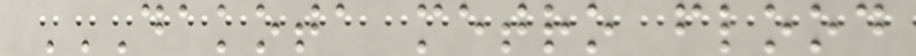DAKOTA METRO FLOOD
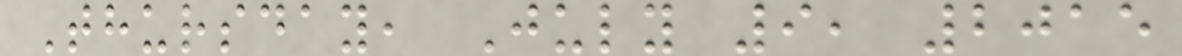Thursday, July 9, 2015
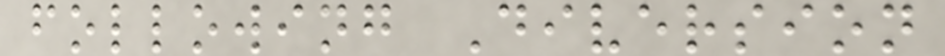following Diversion
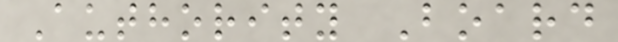Authority Board
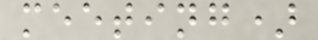meeting)
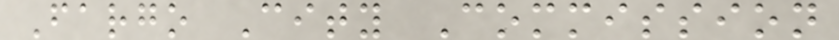Fargo City Commission
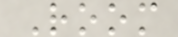Room
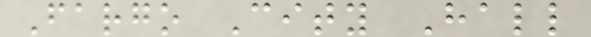Fargo City Hall
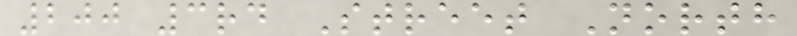200 3rd Street North
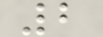2
